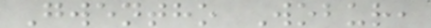Gwentho Wobur,
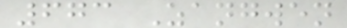673 Zangwen
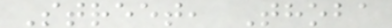Street, Thoba
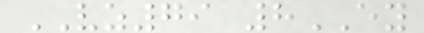VZ79 8EY
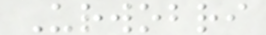Urwobri
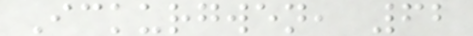Ickurgwen, 62
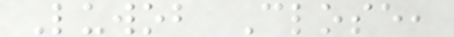Luwob Close,
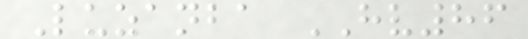Luzanba HV86
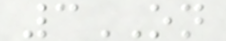3ON
